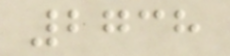2738
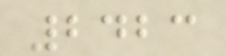2423
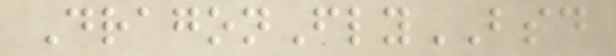DragonFlyBSD
